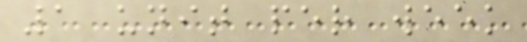1 unit per week
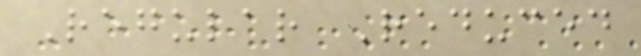Regular Reduced
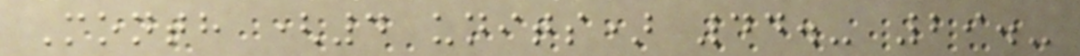Month (4 units) 44.- 29.-
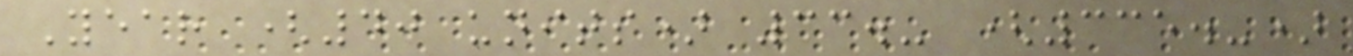Year (40 units) 33.- (335.-)
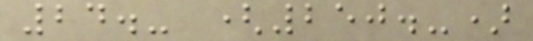24.- (250.-)
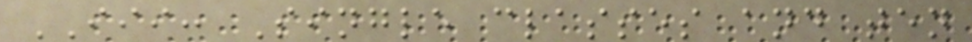III: Single classes and ten
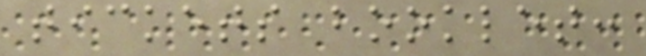tickets booklet:
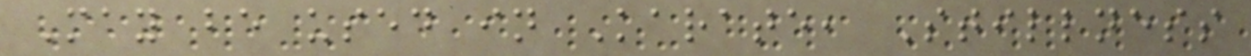May be used in Karate, Stillness
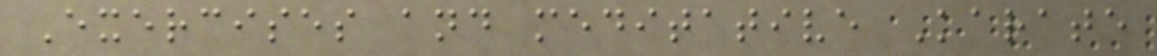Exercises and meditative Karate
